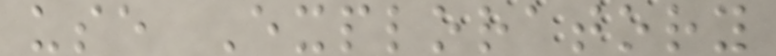use Exploratory
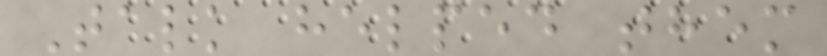Talk helped them
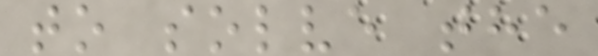to solve the
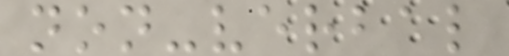non-verbal
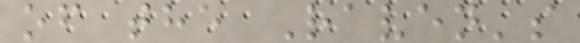of the Raven's
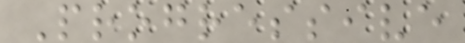Progressive
